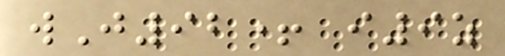wJ92+ i9z
